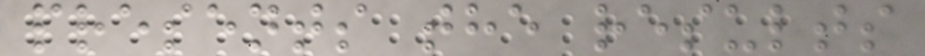presents the results
